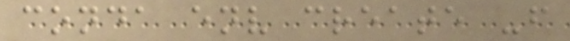conda env create -f
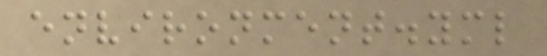environment.yml
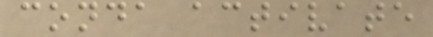conda activate
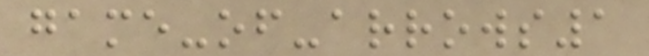game-of-arrows1
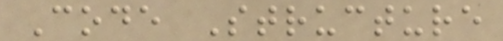Code Structure
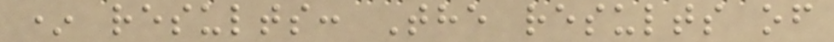* results: The results of
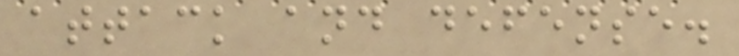attack and defense.
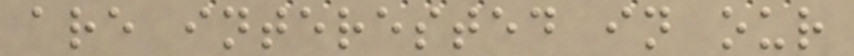are interested in our
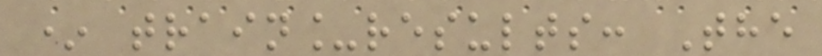* train_results: The
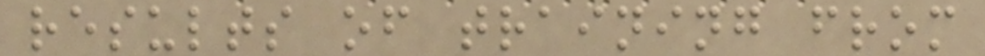results of training from
